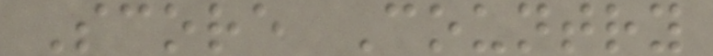Score Country
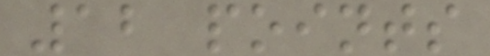12 points
